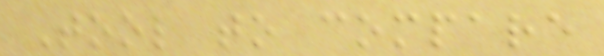Tool to compare
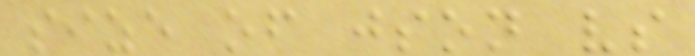size of json vs
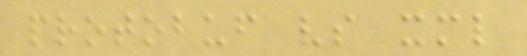protobuf vs xml
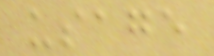usage
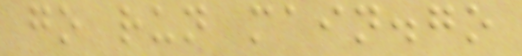go run main.go
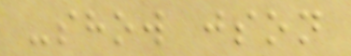-show json
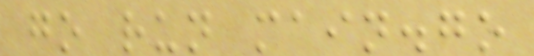go run main.go
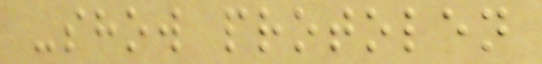-show protolen
